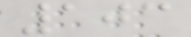103
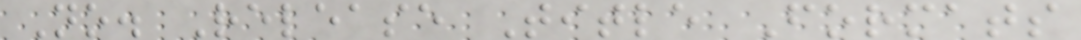No. Release Title Formats
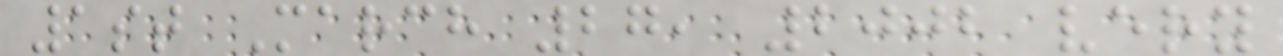1st March 27, 2002 very
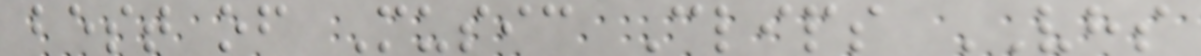best of Music Clips VHS
